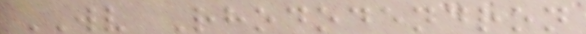WV Rhododendron
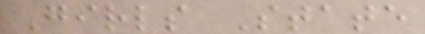Girls State
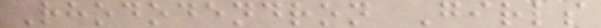Rhododendron Girls
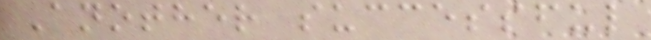Another successful
